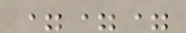===
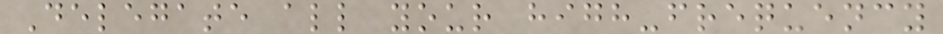Delegate all your high-frequency
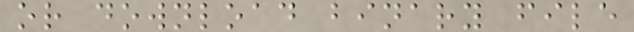or download binary file
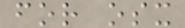for osx
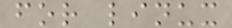for linux
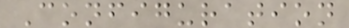Configuration
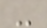-
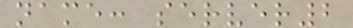name: server2
